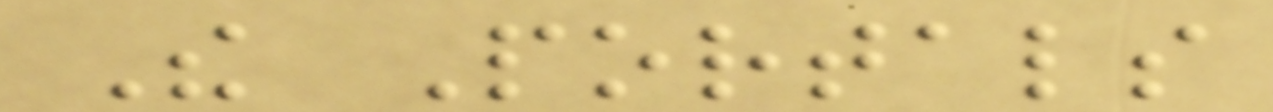The Portals
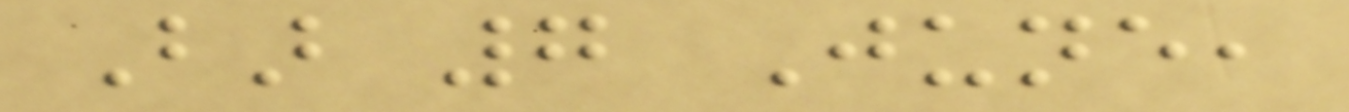Bar 7 June,
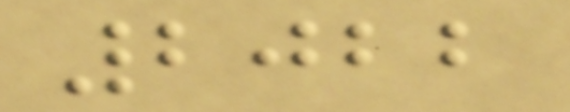2022
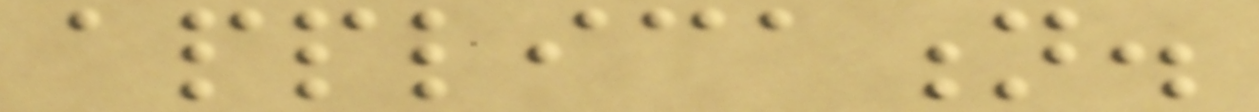application.
